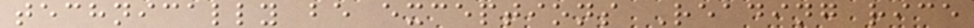technically be exceptions Reading rice
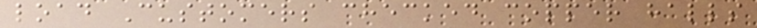load Customers checked copper halls
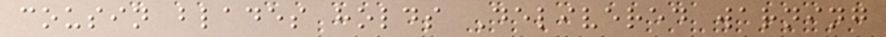cousin blades holds Delivered warning
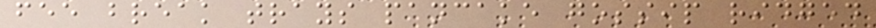fee break trays pancake gossip ridged
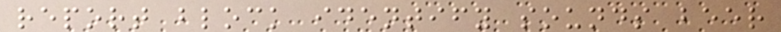report block identify sounds beer
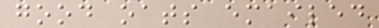good oats emailed
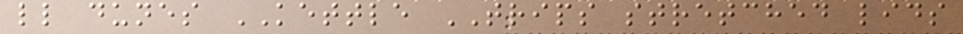ll dunes KETTLE TRIPS stretched lids
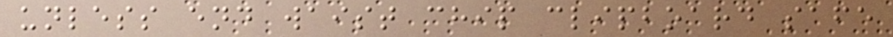unless end waist chip clipboard safe
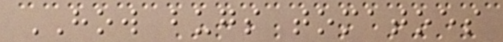HOW bugs tomatoes
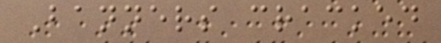Banners cracked
